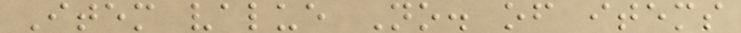Item value No. of items
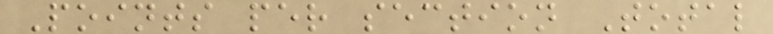Points per section Total
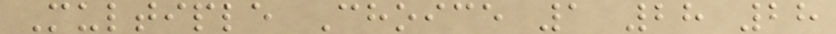Multiple Choice 1 28 28
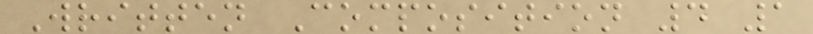Written Composition 4 1
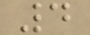4
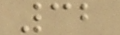32
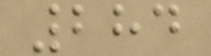284
